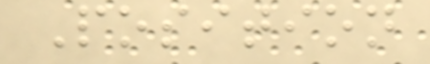Position
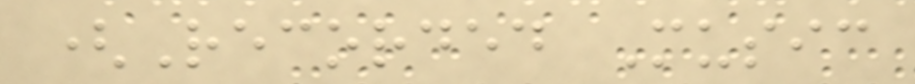(Recorded Music
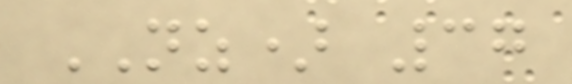NZ) 37
